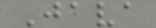Java
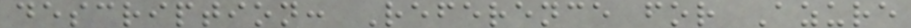description: Reference for Azure
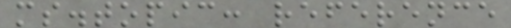ms.topic: reference
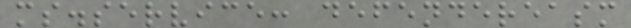ms.service: defendereasm
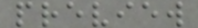preview
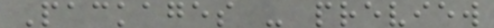Packages - preview
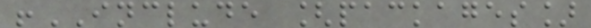!INCLUDE [packages]
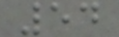54
